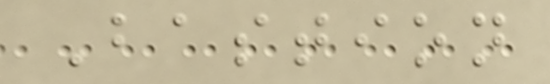Bastion
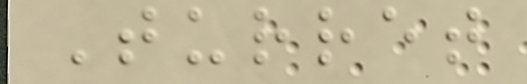Turret
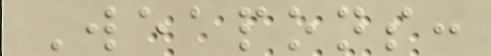Weapons:
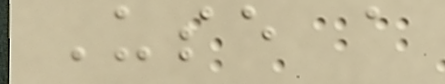Use a
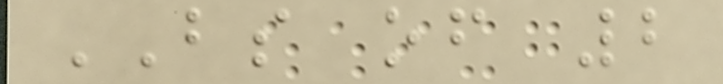BS of 2
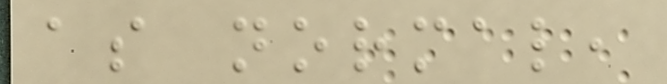as normal,
